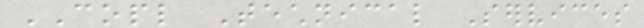COPL Technical Services
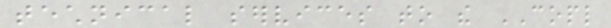technical services to the COPL
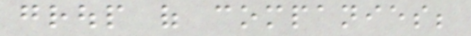group of companies;
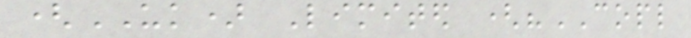(UK) Limited ("COPL
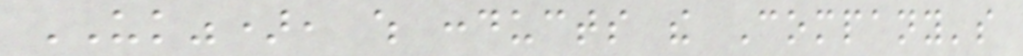UK"), which conducts the Company's
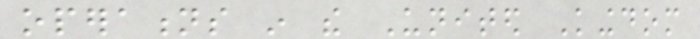operations in the United Kingdom
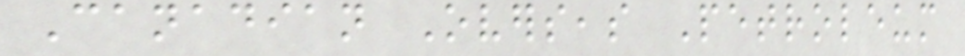Canadian Overseas Petroleum
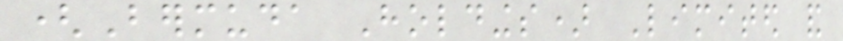(Bermuda Holdings) Limited and
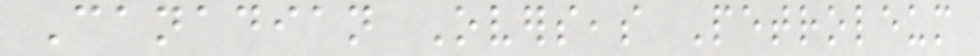Canadian Overseas Petroleum
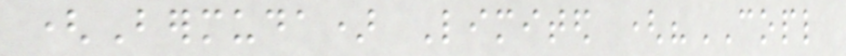(Bermuda) Limited ("COPL
